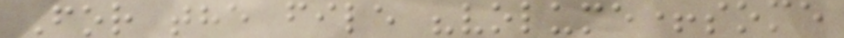For the file "volume+some
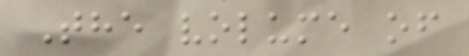The volume of
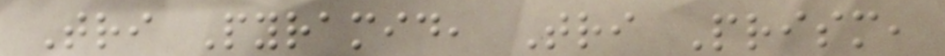Tri Pyramid, Tri Prism,
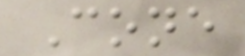Cone
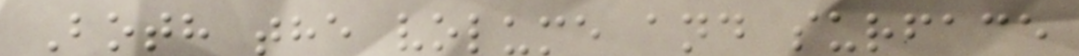Both the volume and surface
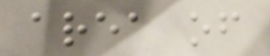area of
